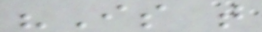"Is that
